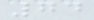74
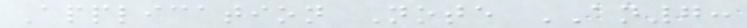Application Note AN7:
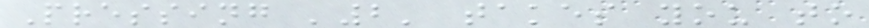Pressing '2' takes you to
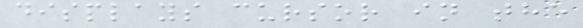displays cursor in the
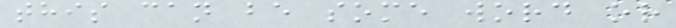this can be some word or
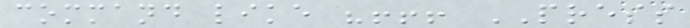command like "!!! PRESS
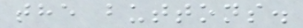the buttons.
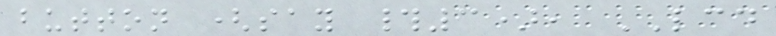button (say #3), LCD
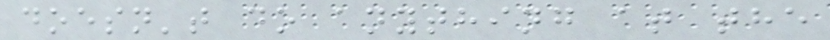doesn't do anything at the
